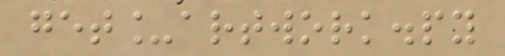get_artwork.py
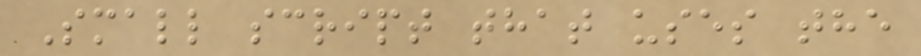Small script that uses the
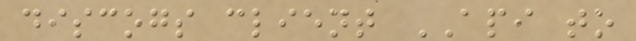discogs client API to
